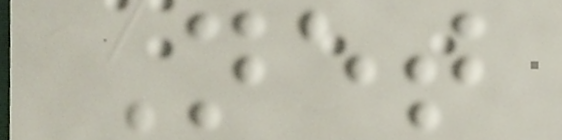Net
